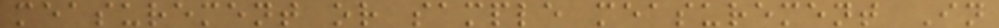measurement or sample measurement In
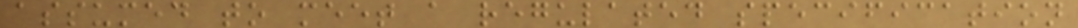assumed to meet a regulated specification
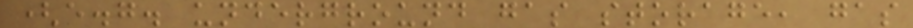(e.g. underground gas storage, gas
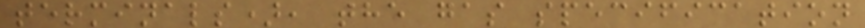terminals), the gas specification
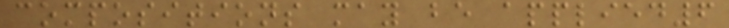compositions may be applied6
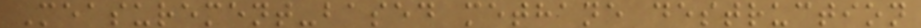Measurement-based methane destruction
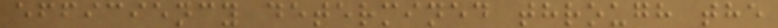efficiency determined through the
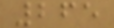265
